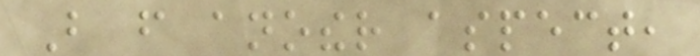But from another aspect,
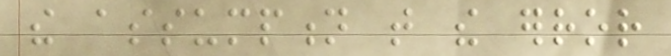the assumption that the error
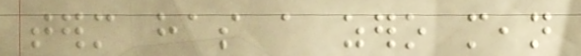term has a zero mean
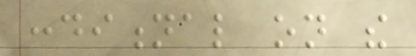conditional on the
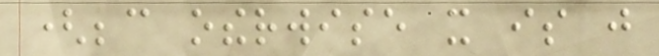(because otherwise it is just
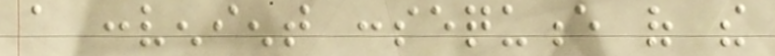a convenient consequence of the
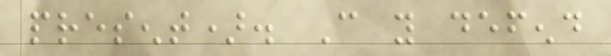present). Can you defend
